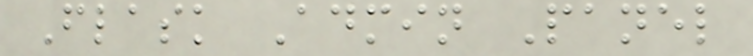Flask Admin Panel
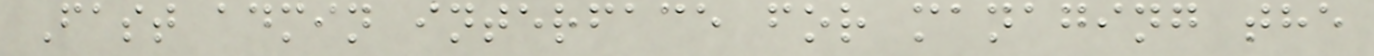Fast admin interface for managing the
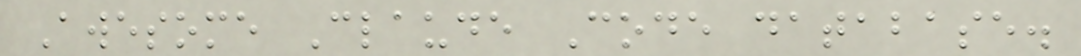Awesome Claude Code database.
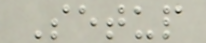Setup
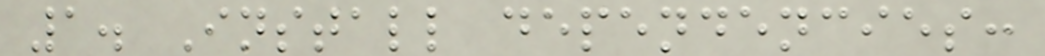1. Install dependencies:
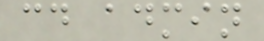cd admin
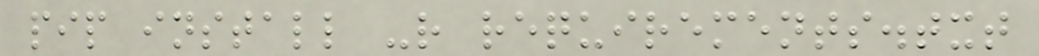pip install -r requirements.txt
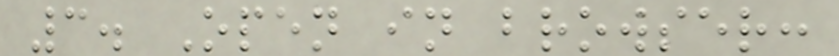3. Open in browser:
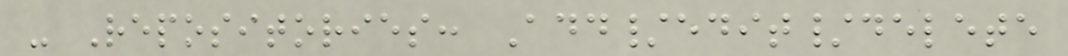- Repositories: Add/edit/delete
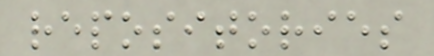repositories
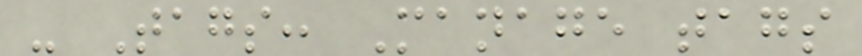- Tags: Manage tags
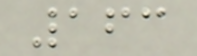163
